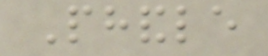Phandle
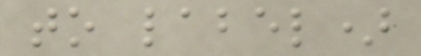to label)
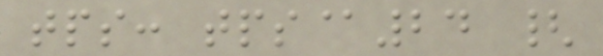tps: tps@24 {
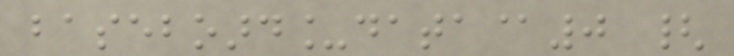baseboard_data@0 {
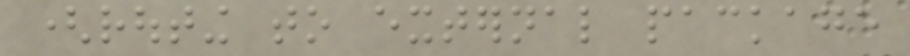(routing to external package
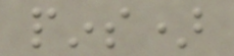pins)
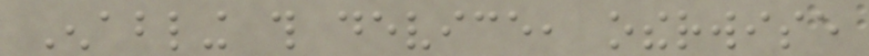Enabling this device, otherwise
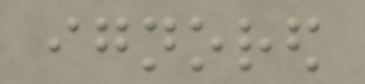ignored
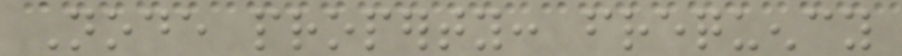Node property: frequency
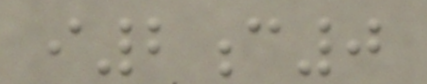i2c0
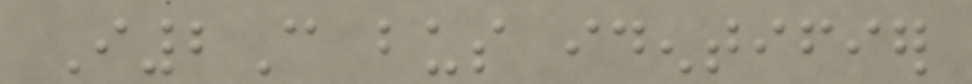I2C bus identifier
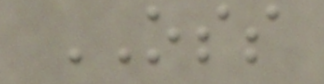OSS
